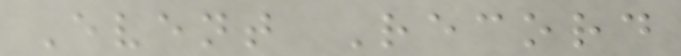Event Record
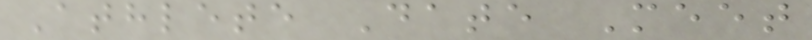Athlete Date Meet
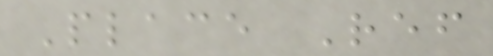Place Ref
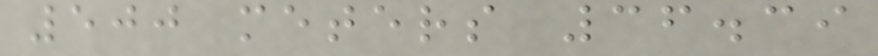500 meters 36.39
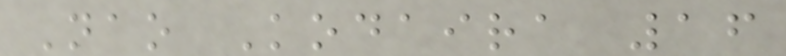Nao Kodaira 16
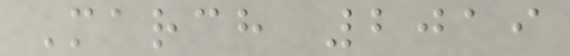March 2019
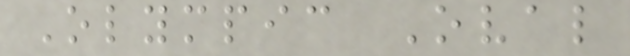Olympic Oval
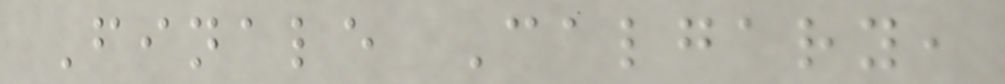Finale Calgary,
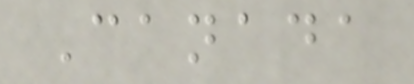Canada
